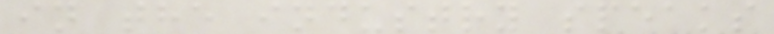in the industry speaks
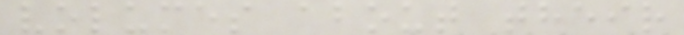volumes about their
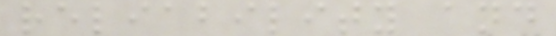reliability and
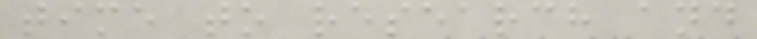time to research and
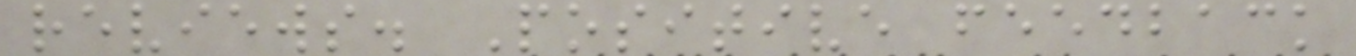reviews. Positive feedback
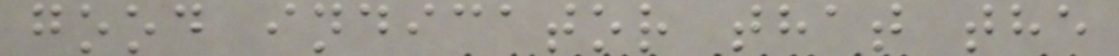good indicator that the
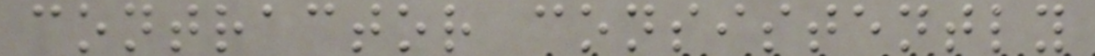contractor consistently
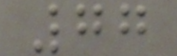77
